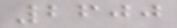2600
